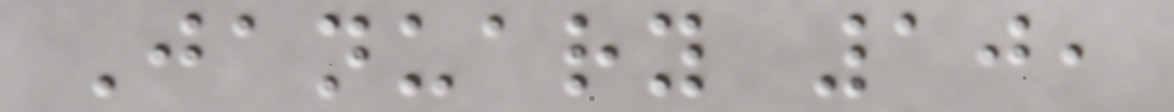January 10,
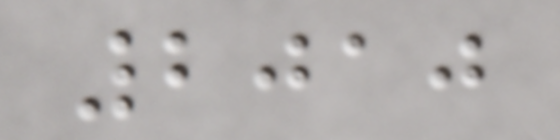2010
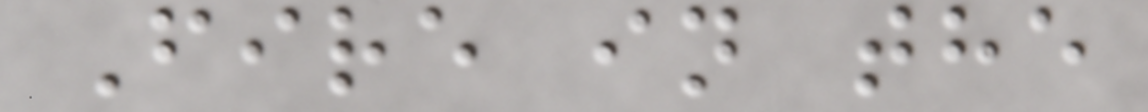Fire in the
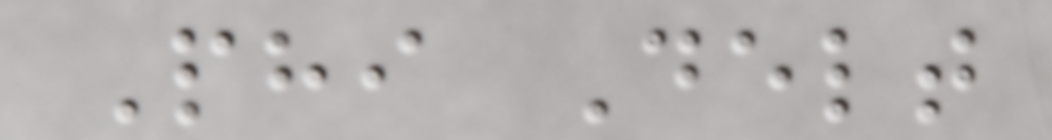Phi Delt
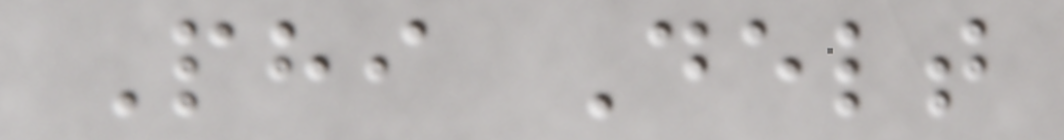Phi Delt
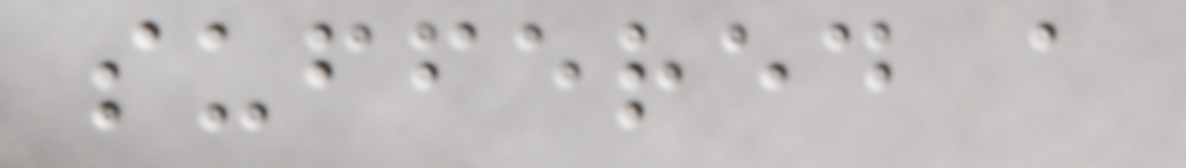suffered a
